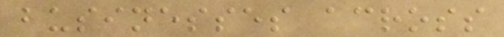businesses across
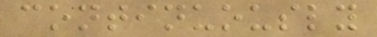continuously
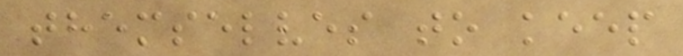themselves to keep
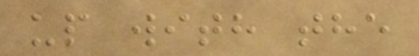up with the
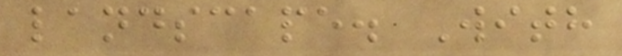landscape. With
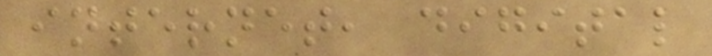internet, digital
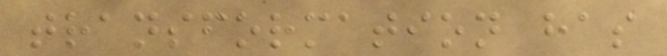transformation has
